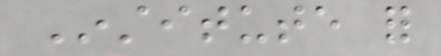Institute for
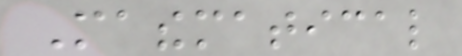Mathematical
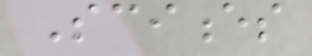Sciences
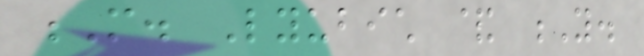M. Lyubich & Y.
